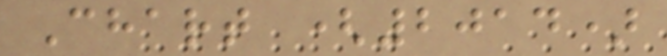Chart (2014)
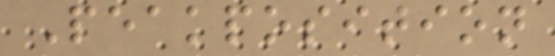Peakposition
